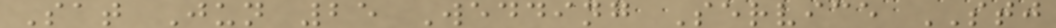Sat Jun 25 Wedding Service STJ
